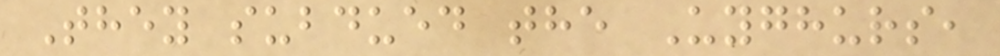They subdued the Uyghurs,
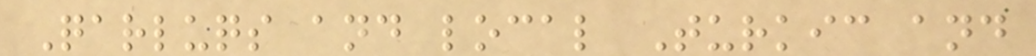Qarluqs and local Turkic and
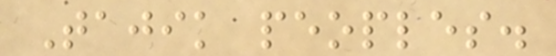Tajik peoples.
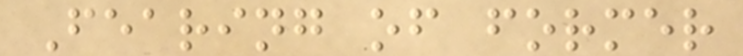Fearing of former
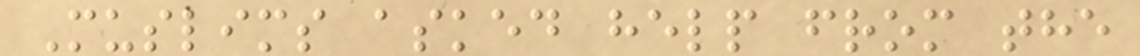Muslims asked help from the
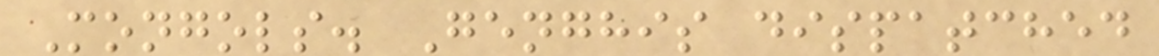Mongols. Genghis dispatched
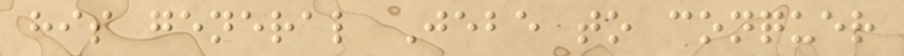his general Jebe to conquer
